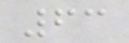63
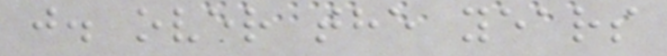j. over the years
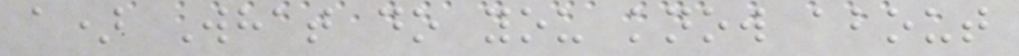a) What do you know about
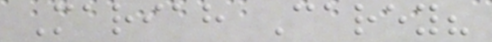Mariah Carey?
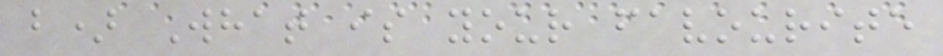b) What is your favourite
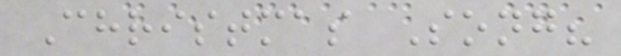Christmas Song?
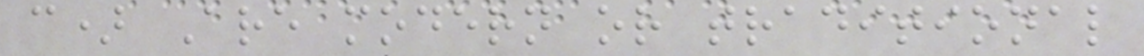c) Are modern or traditional
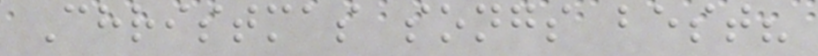Christmas songs best?
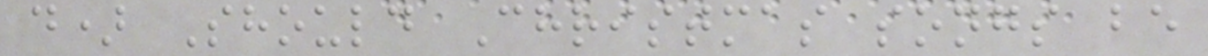d) Should Christmas songs be
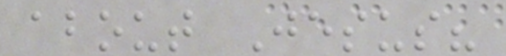about Jesus?
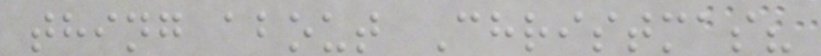thing about Christmas?
